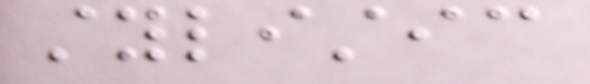stylistic
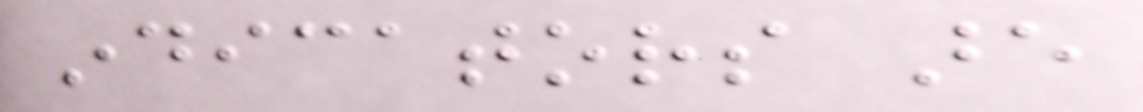indicators are
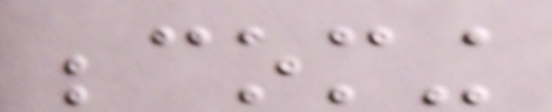becoming
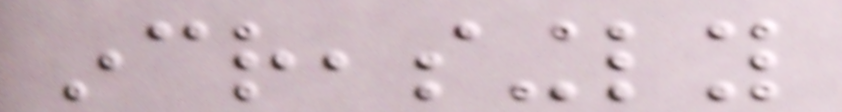increasingly
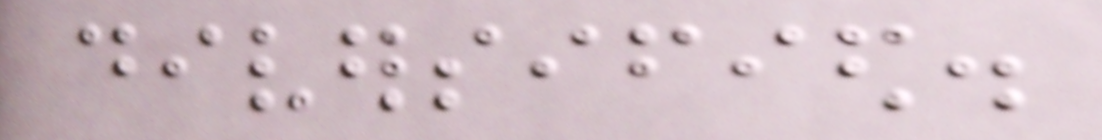diversified.
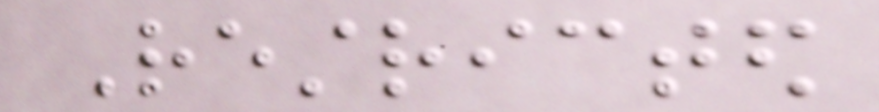Restricted
